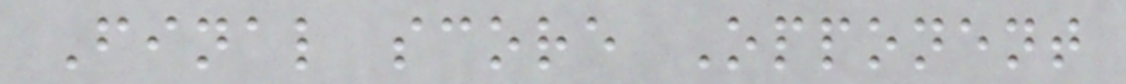Final score Opponent
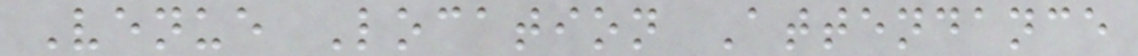Venue Location Attendance
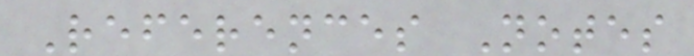References Notes
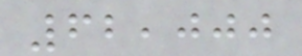62,000
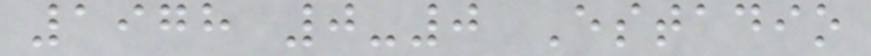1978 0-0 Estadio
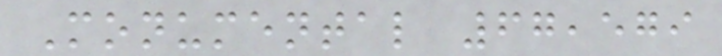Monumental 67,579
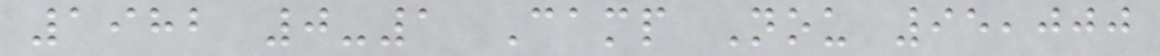1982 0-1 Camp Nou 95,000
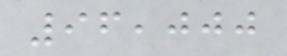96,000
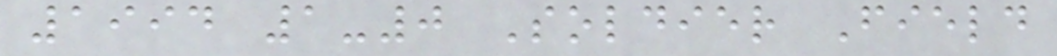1994 1-0 Soldier Field
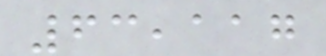63,117
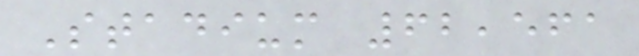Stadium 62,561
